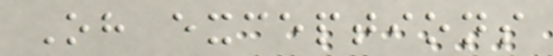Oh exceptions
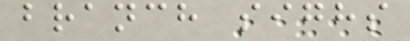branch sighs
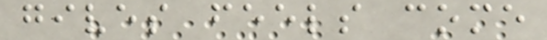gives feels come
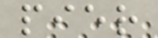pier
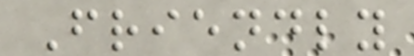Friendly
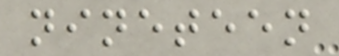nineteen
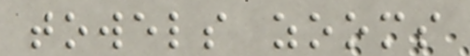towels zooms
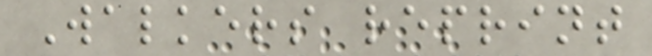Walkers reprint
